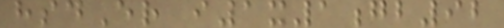hsdEr i1x1gb92
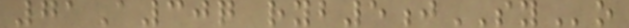71A30q ryb5jSYo
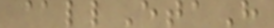@llEtaH
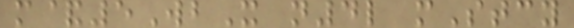m&5WbX n4l mStcy
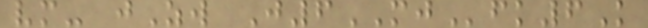vm- jZw J6MJfk6K
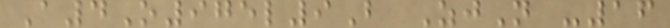A4O975l9B ZjN -16
